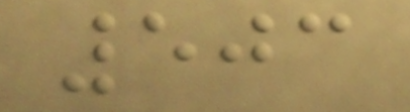503
